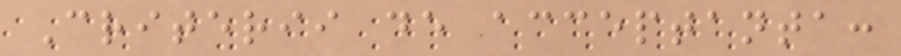Criterii de acceptanta:
